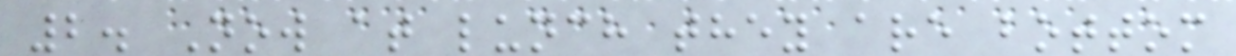2. Now at lunch they are bottom
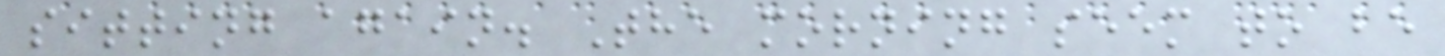sitting again. The morning seem to be
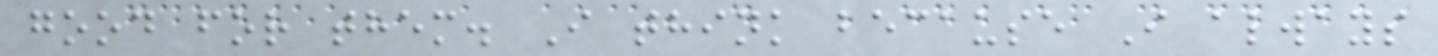good for them. I think because I always
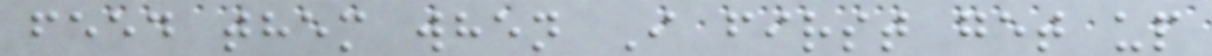feed them when I first get up
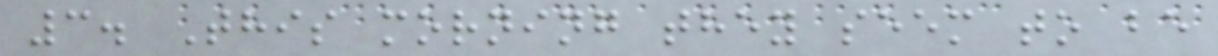3. This morning they seem to be
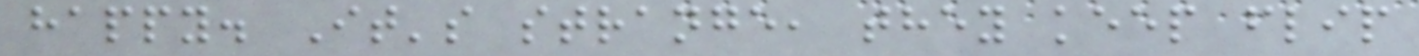happy. It's strange, they keep flip
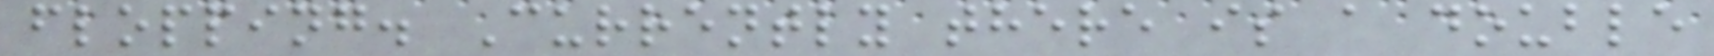flopping. Currently there is a double
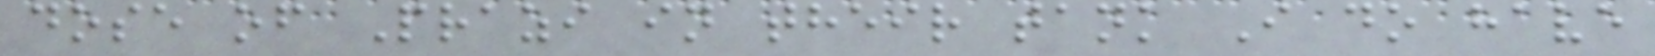dose of Prazi in their tank I do have
